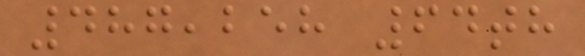487,258 64th
